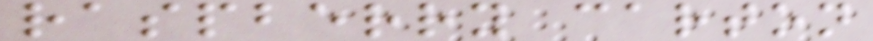raspberry carton
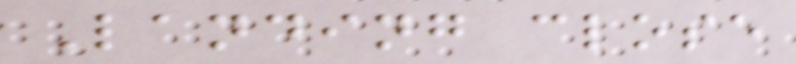Landing close
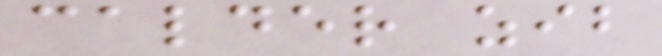calder zib
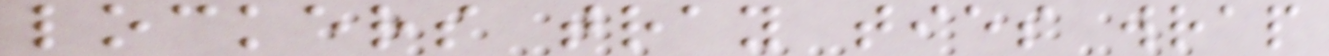lockers tray ties wrap
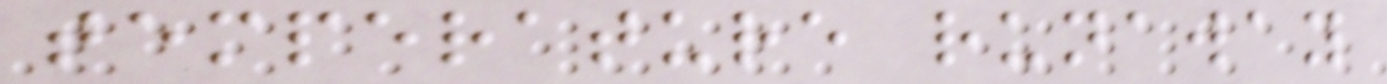temperature runaway
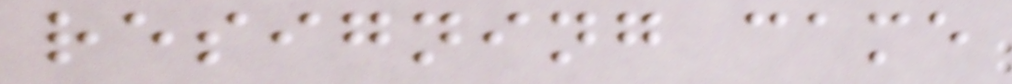resigning came
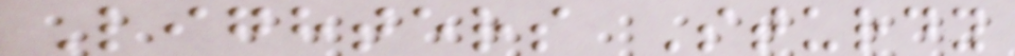Lighters Sturdy
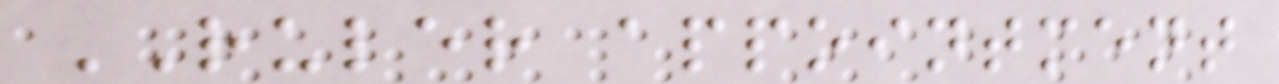RULER appointment
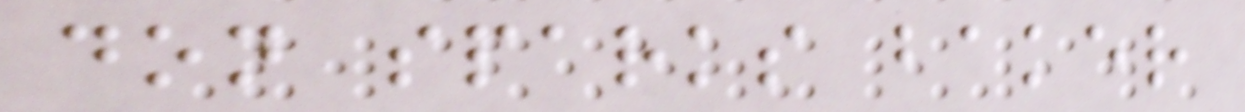don sparks baker
